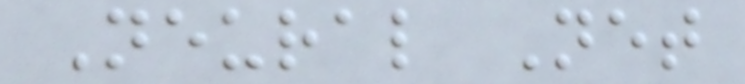Neural Net
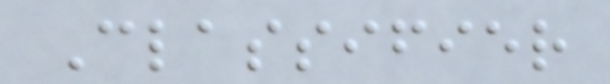Classifier
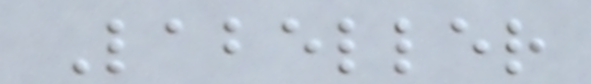Labeller
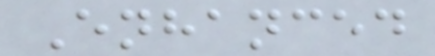Enhanced
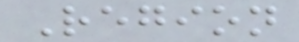Region
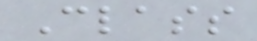Class
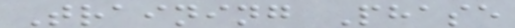Training Phase
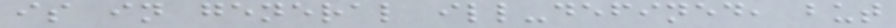is in general ill-defined, but
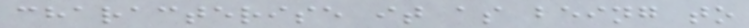characterise it as being to
